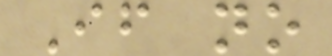If no
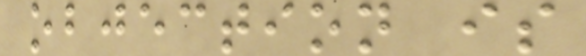objection is
